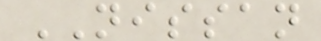NISSAN
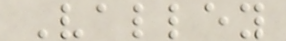Valley
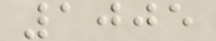1005
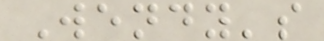Wendy's
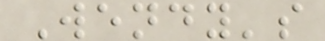Wendy's
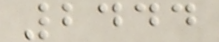2444
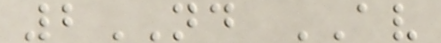2ND AV
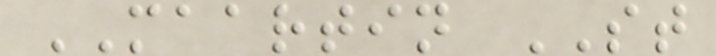MAARTIN ST
